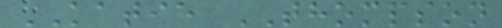KATIE THOMPSON
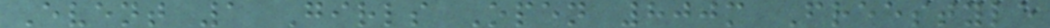Event 1 Girls Open 800m Freestyle
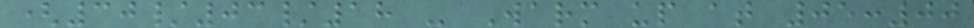(30/03/18 - Warm up at 05:00
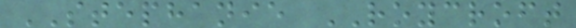STEPHANIE ROYCROFT
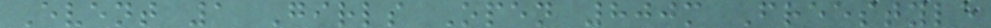Event 1 Girls Open 800m Freestyle
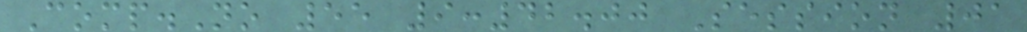Comp.No 55 9:42.00 Session 01
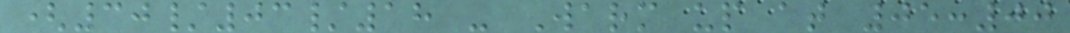(30/03/18 - Warm up at 05:00
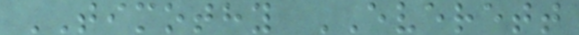TIMOTHY EVERETT
